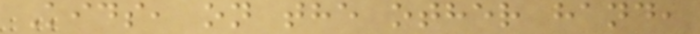Kids, on the other hand,
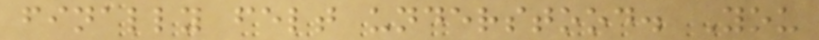finally felt understood. You
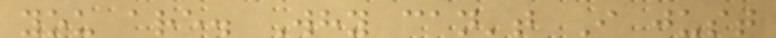you are. Why can't I just
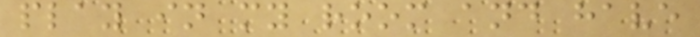play in my room and have
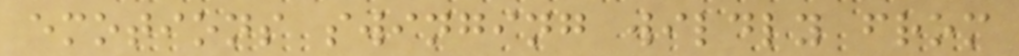emotions swinging wildly from
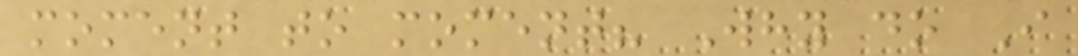moment to moment? Why do I
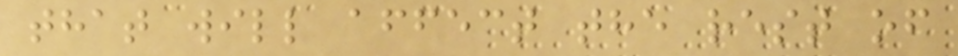that will affect the rest of
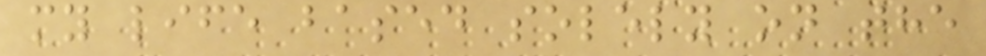my life based solely on the
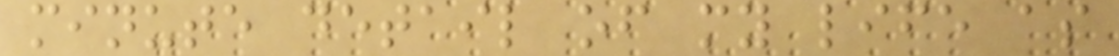minute detail of my life as
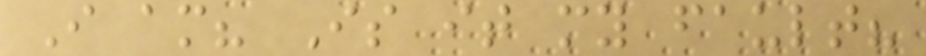I am? Is it my fault?
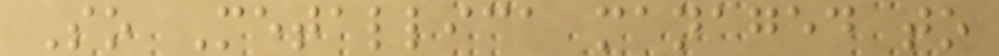So Metallica managed to
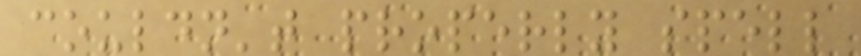couldn't properly spell
